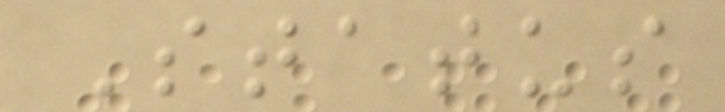Status
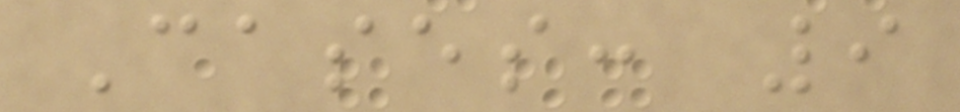Cases: 9
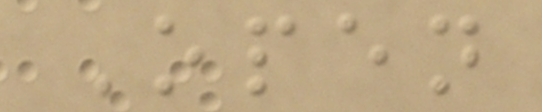Open
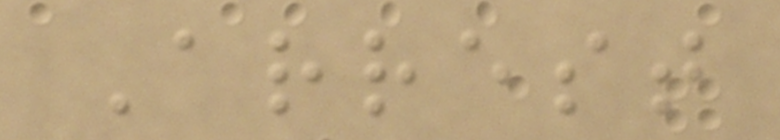Arrest
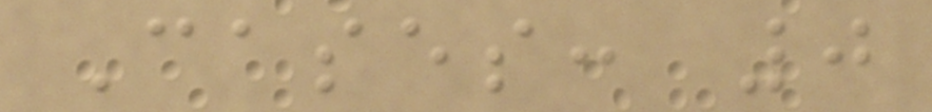Cases: 0
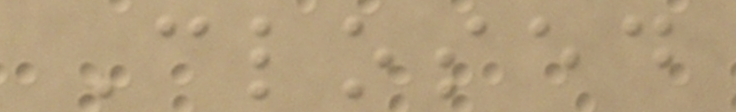Closed
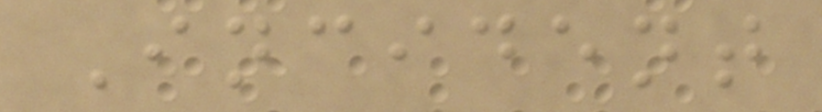Incident
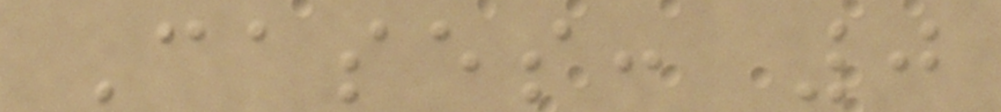Cases: 0
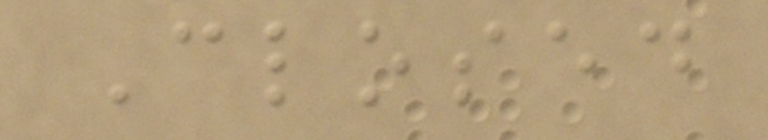Closed
